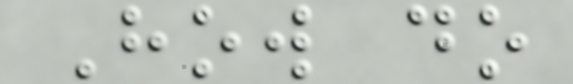How do
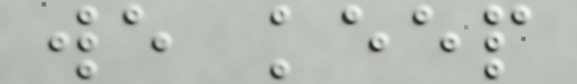we keep
